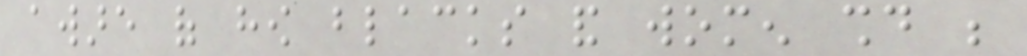aware of how blacks and women should be
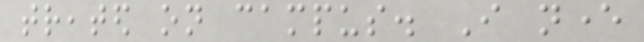treated on campus. I never
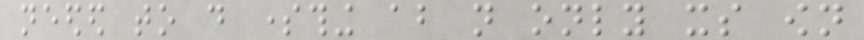needed to do something about not only its own
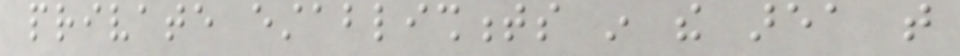private establishments in the area that
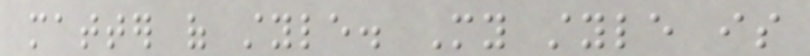matter of style. My style is
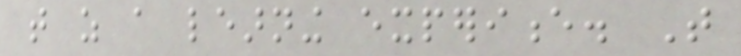that as a learning experience. That
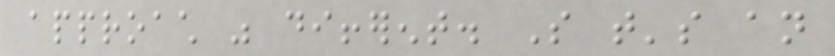approach was different. So that's an
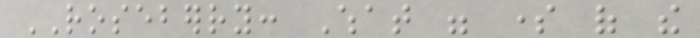ROSEBERRY: What were some of the
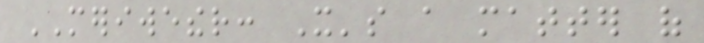MERIWETHER: It's a matter of
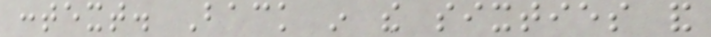context. Back in the sixties and
